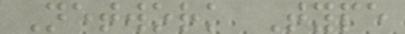Network Type
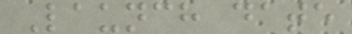Launch date
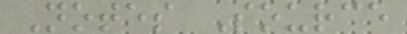Notes Source
